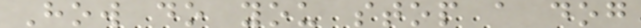How do you stop a dog
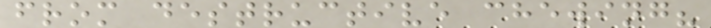from destructive chewing?
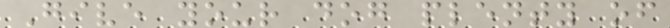Give your dog plenty of
